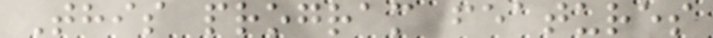This program features
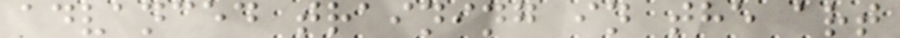advanced training in the art
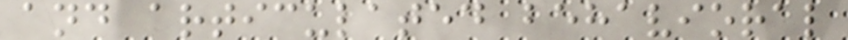and articulated behavioral
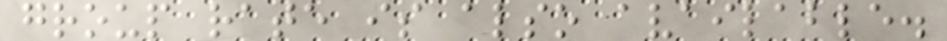group rate is also available.
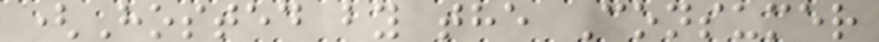(Hosted by the Consumer
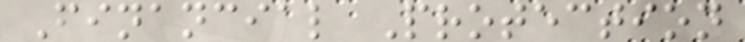Financial Protection
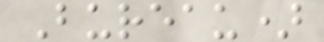Bureau)
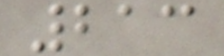213
